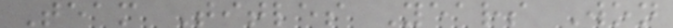Team Titles Years Won
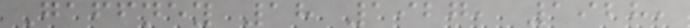Gaffney 18 1927, 1928,
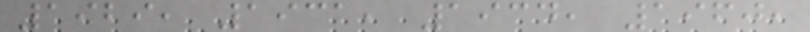1929, 1931, 1934, 1960,
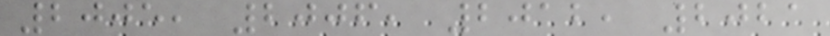2005, 2006, 2012, 2021
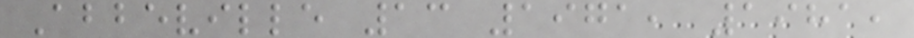Abbeville 13 1971, 1981,
